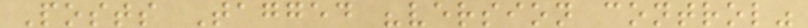Posts Tagged "version control"
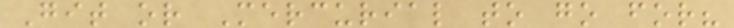Git or Mercurial to go for?
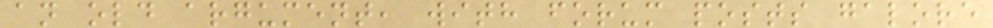an old argument, with forum posts galore
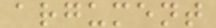argument
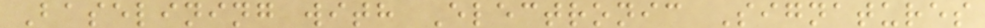Baselining with Electronic Signatures
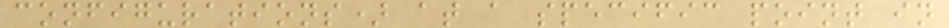configurations) at a specific point in
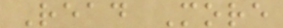Read More
